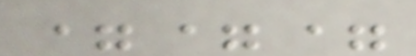===
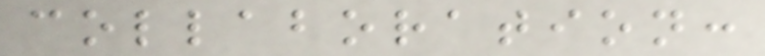collaboration:
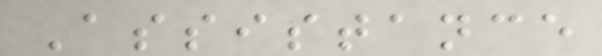Assistance
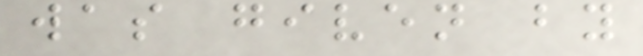was given by
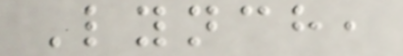Lynch,
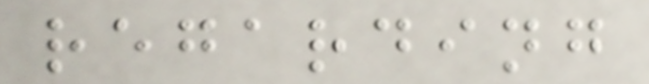regarding
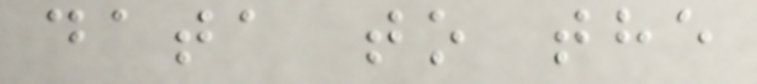data to the
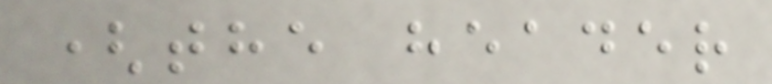(the header
